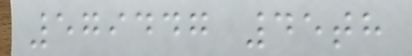579447 45th
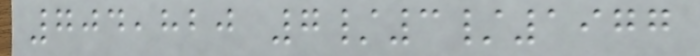704,820 7/3/1977
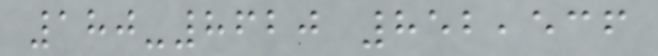180-8620 852,536
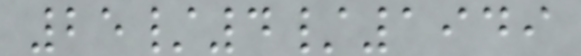25/4/1949
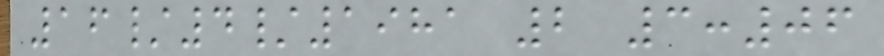16/4/1981 2 3:06
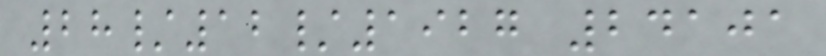28/12/1927 24101
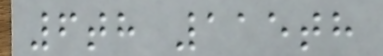6th 115th
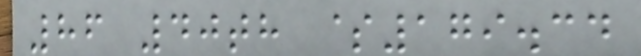86 40th $179.34
